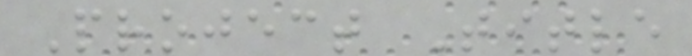Project Title
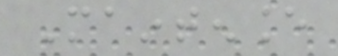Maintenance
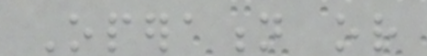Operation or
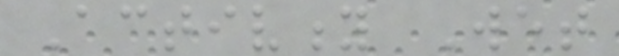Activity Wet
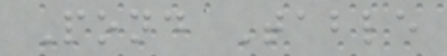Pond Table
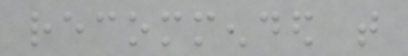recommended that
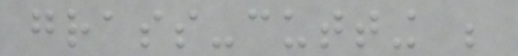grass-cutting be
